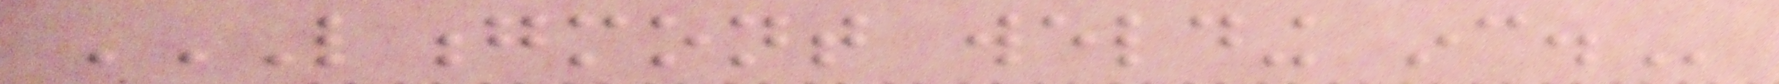LONGMONT WELDING INC.
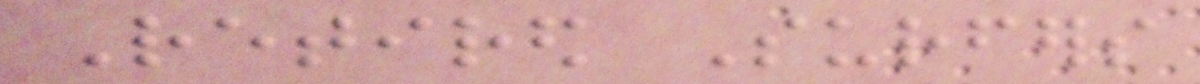Retired Surfers
